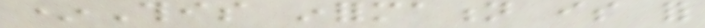*This information is for
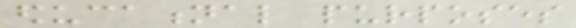educational purposes
